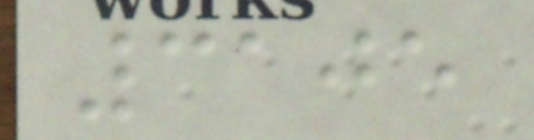3105
